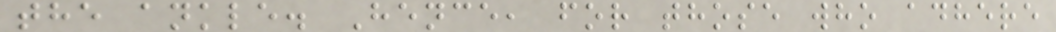the ankle. Hence, for those who adhere
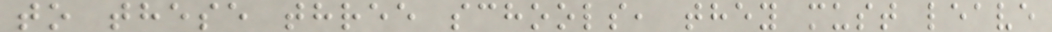to these three schools, they must leave
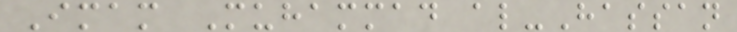Imam Muhammad al-Hassan
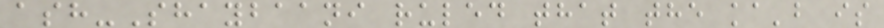ash-Shaybaani ruled that the ka'b is
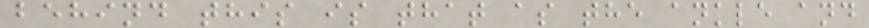behind this is that as the ankle and
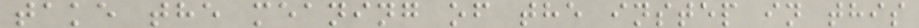take the meaning of the instep in this
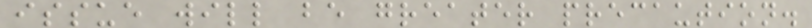issue will be greater precaution.
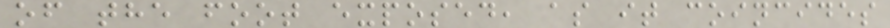of the foot exposed, as it coincides
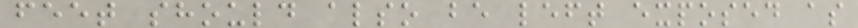feet should also be left exposed as
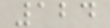124
